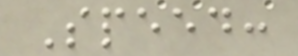Speed:
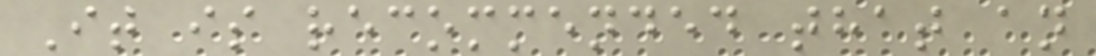It is recommended that an
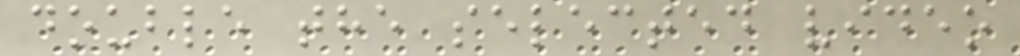double the selected video
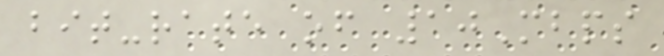bit-rate of 10Mbps
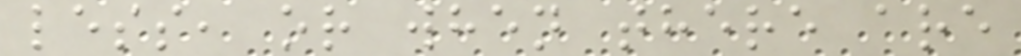less, or when there are
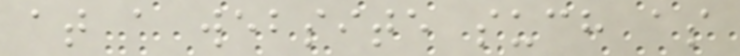at a website such as
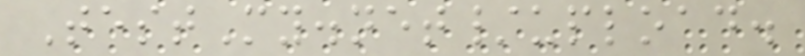TestMy.net/upload.
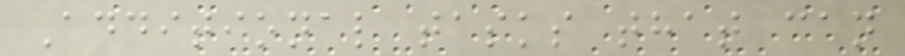Additional tasks that can
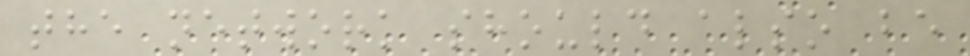the network should also be
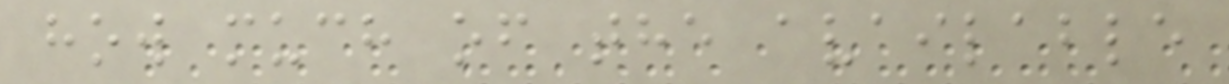how much of the available
